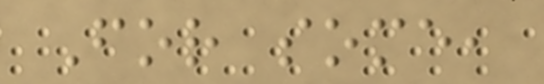For some,
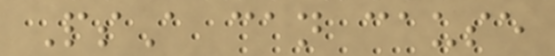PsA can cause
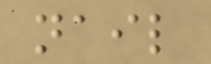nail
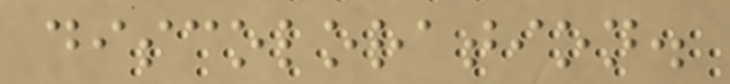discoloration.
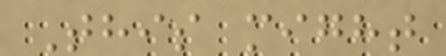This might
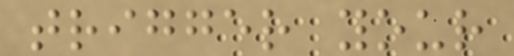trigger your
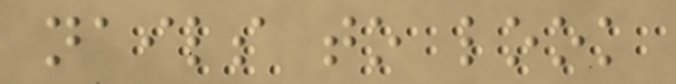nails to look
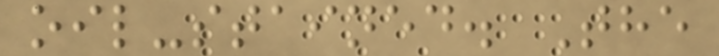oil-stained. The
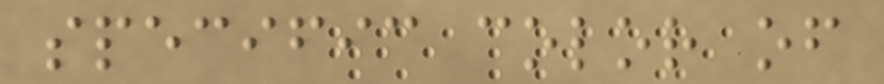specific color of
